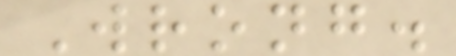Wrong.
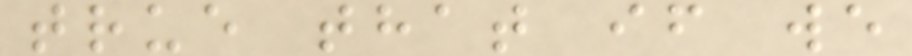true that if we
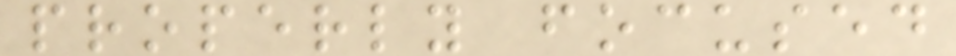properly focused
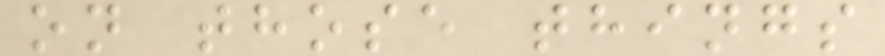on those things
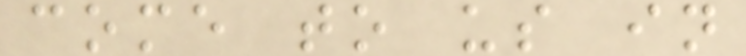come to us in
